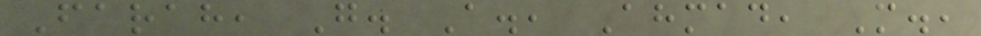Farah, G. A., Ahmad, M.,
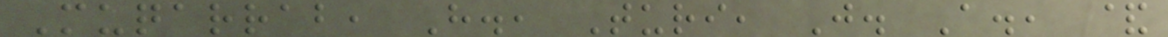Muqarrab, H., Turi, J. A., &
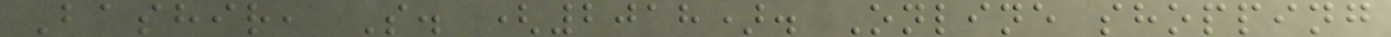Bashir, S. (2018). Online shopping
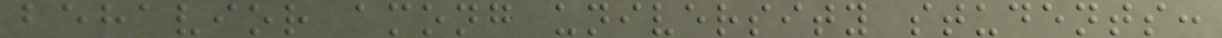behavior among university students:
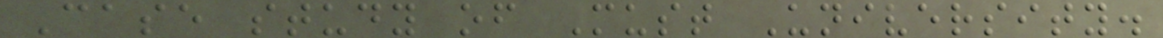Case study of Must University.
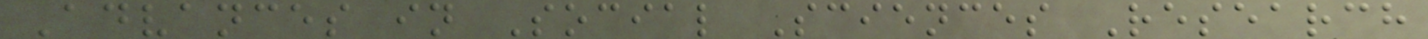Advances in Social Sciences Research
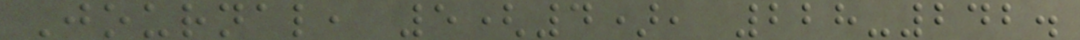Journal, 5(4), 228-242.
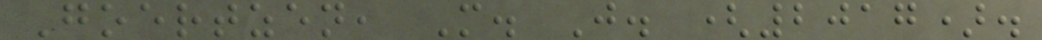Goertzen, M. J. (2017).
